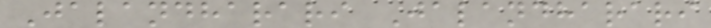Jalandharari Jalandharari
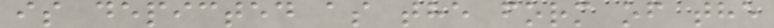is depicted as the form of the
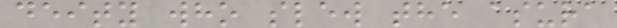deity who slew the asura
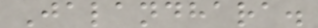Jalandhara.
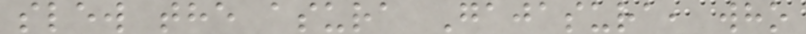slew the asura Gajasura, who
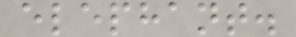elephant.
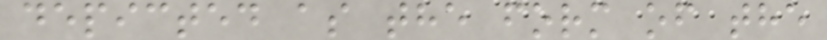depicted as the form of the
